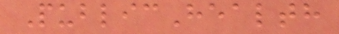PublicHealth
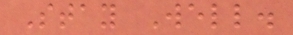Stay Well.
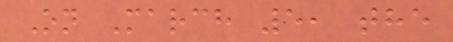On March 5, the
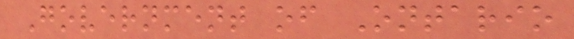Government of Ontario
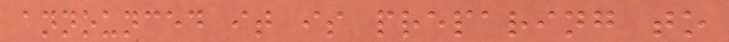announced it is preparing to
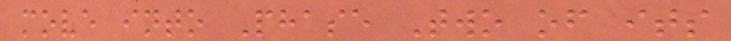move into Phase Two of its
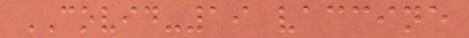COVID-19 vaccine
